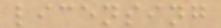licensing
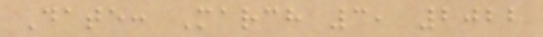Date: March 3, 2022
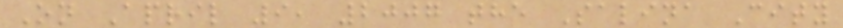On April 9, 2007 the Salina City
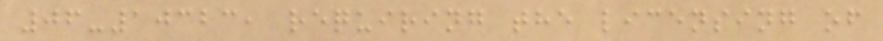06-10323, requiring the licensing of
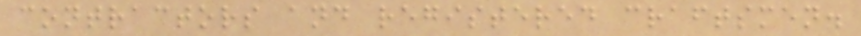contractors and registered craftsmen.
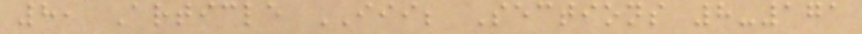8, Article III; Sections 8-171
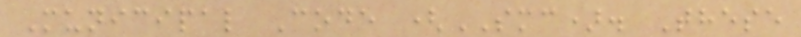Municipal Code (SMC). These
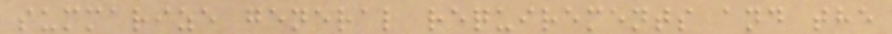summarize general requirements and the
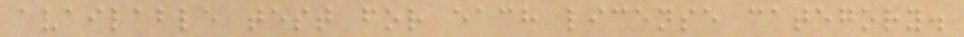available test for each license category.
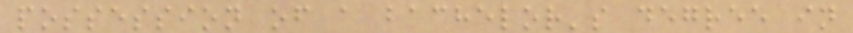possession of a bachelor's degree in
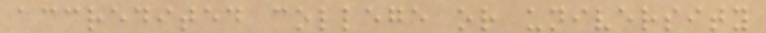accredited college or university
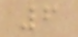6
